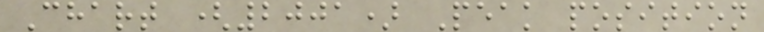Chart (2001) Peak position
